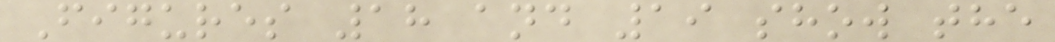Figures 18 and 19 show the
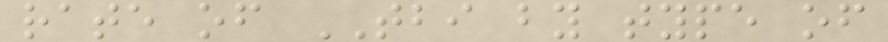rate of TBI by type of
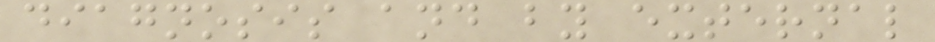diagnosis and by external
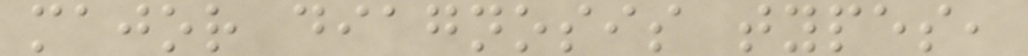major diagnosis types,
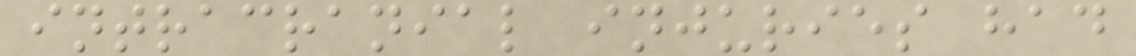intracranial injuries had
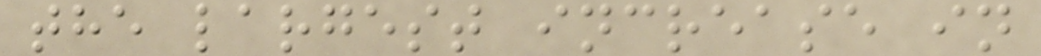the largest increase in
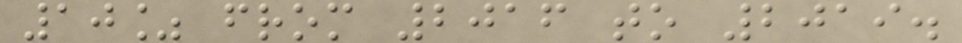10% from 2016 to 2019.
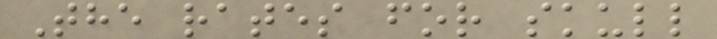The rates for skull
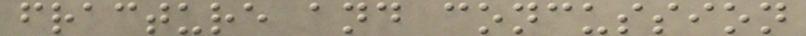fracture and concussion
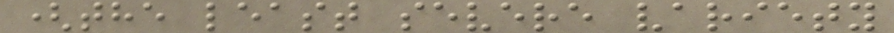(the least severe variety
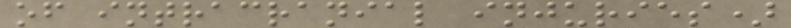of intracranial injuries)
